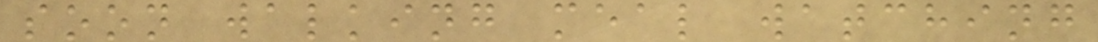soon walking meal watching
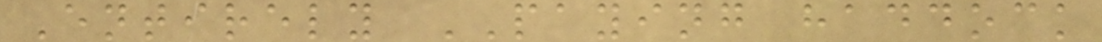Entirely PAYING haddock
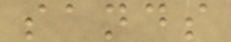sands
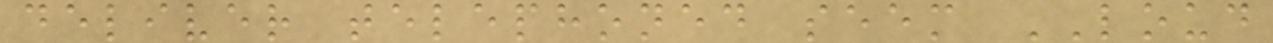deliver telephoned seem LOUD
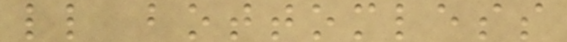ll bottomless
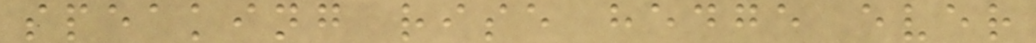speaking rise hedge ever
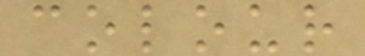colour
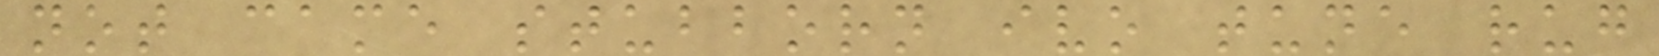not came stubborn ivo tune rug
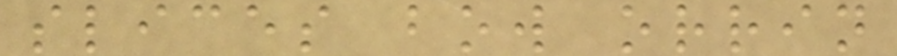slices bow orrin
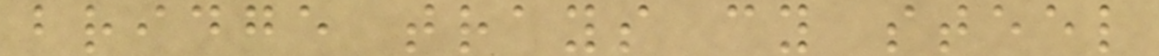bridge trays cy steel
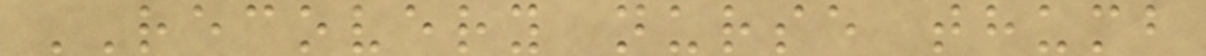RECOVERY nurse thumb
